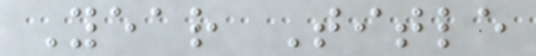Year Title
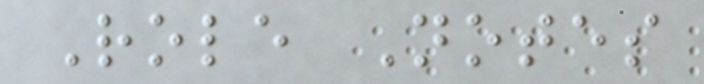Role Notes
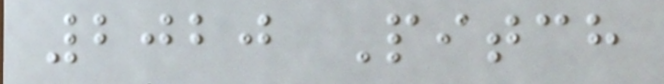2020 Pitch
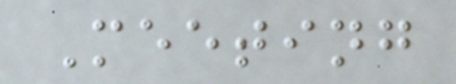Meeting
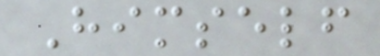Himself
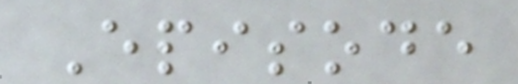Episode
